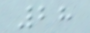28
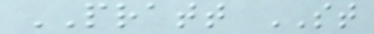PRATT ST
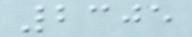2305
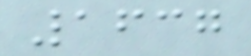1637
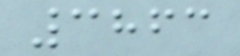3863
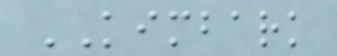KIMBARK
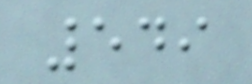549
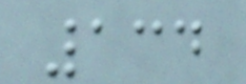134
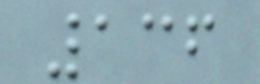136
